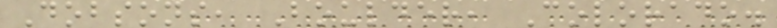Dobsons, Boulder, Colorado.
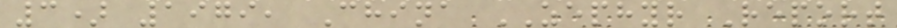3) 1979, China ZEPHYR Report
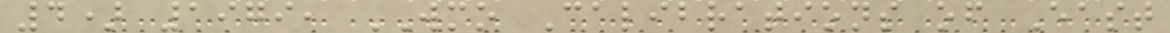4) 1979, WMO Calibrations of East
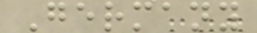Germany
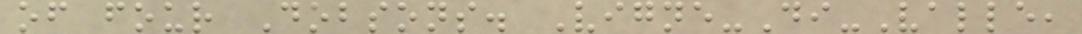of four Dobsons. Vigne-Di-Valle,
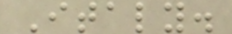Italy.
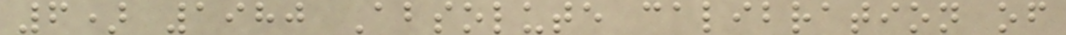6) 1980 Absolute calibration of
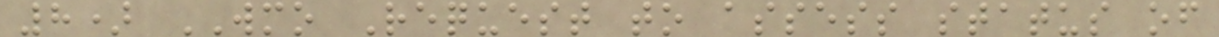8) WMO Request to assess status of
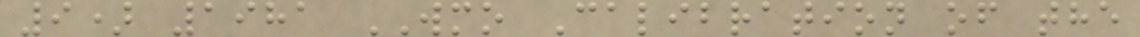9) 1981 WMO Calibration of the
